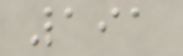191
